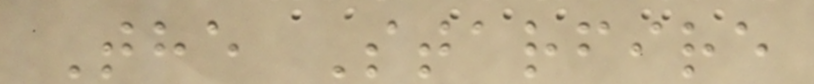The Starfire
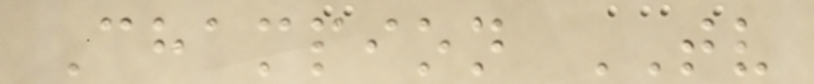Champion TV
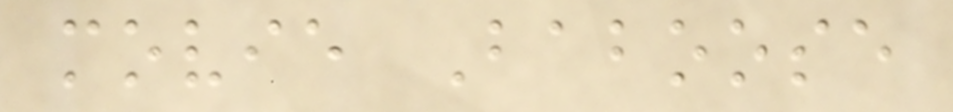movie Baboose
